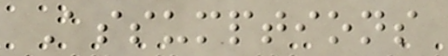Assumptions
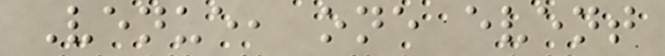Venue, one event
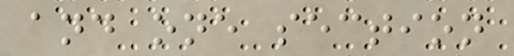and one section
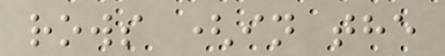rows (in the
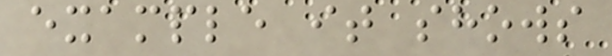example it shows
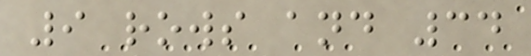9 rows and 34
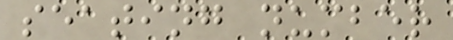seating number
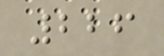226
